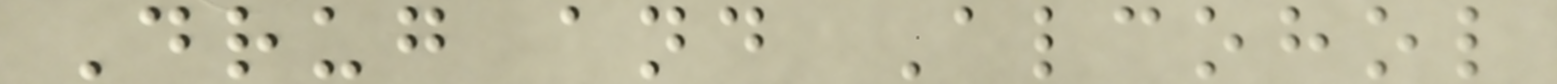Drug and Alcohol
